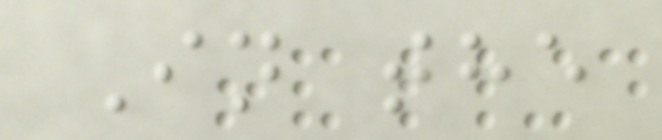In the
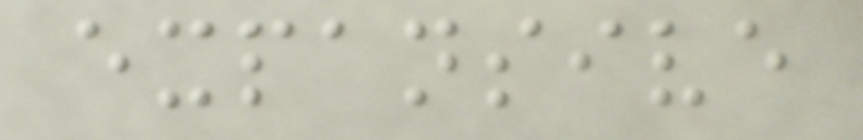expansive
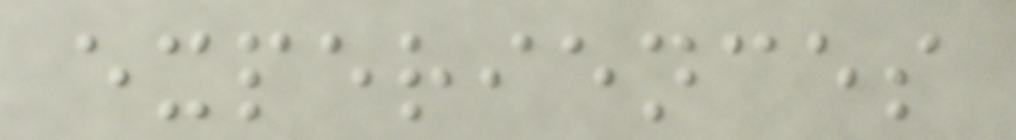experiences
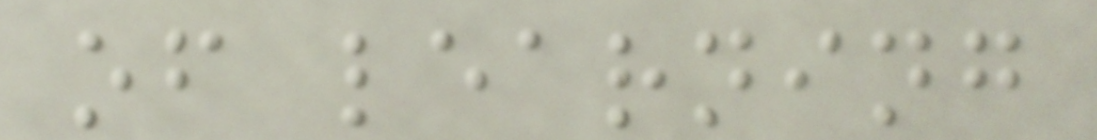of learning
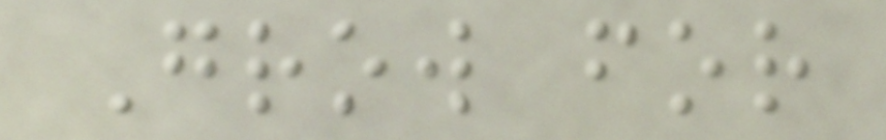Grow for
